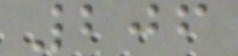206
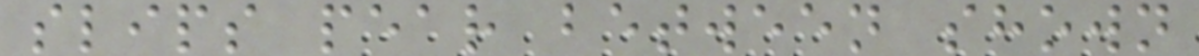slips pear between shown
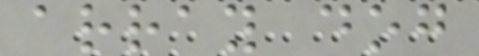array dog
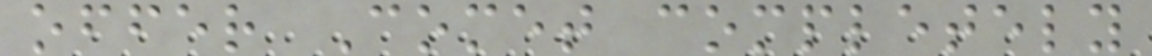offer Comet completely
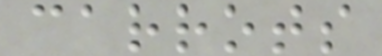carrots
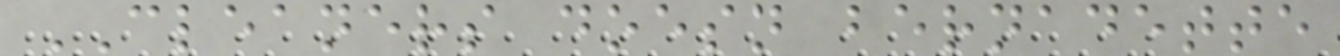CLEANERS doesn bernadette
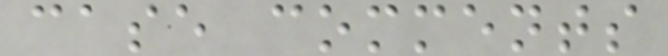case comments
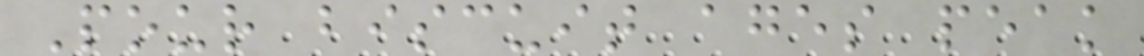Pour biscuit ages peak
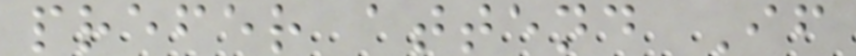prefer attend If
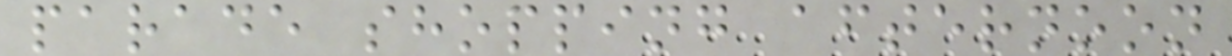parade shopping afternoon
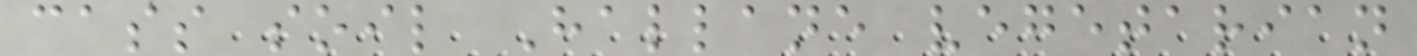cass soil Hallane vegetarian
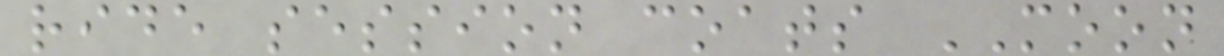ride session coats MOON
